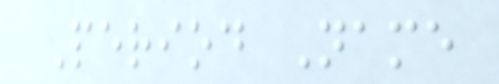Period Name
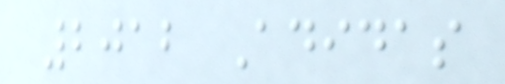2012 Adidas
